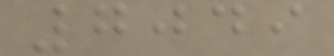7049
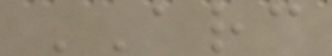ARC
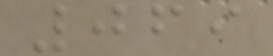069
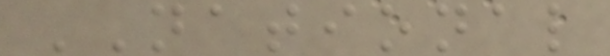NATIONAL
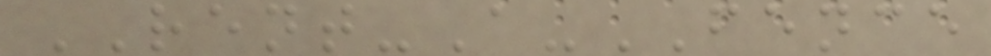RENT-A-FENCE
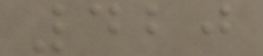420
